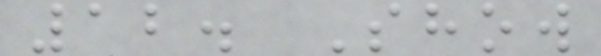12. Show
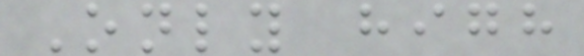Only high
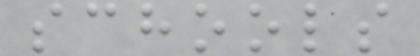schools
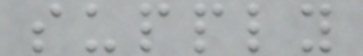supply
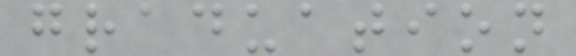graduation
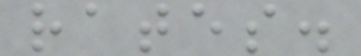rates.
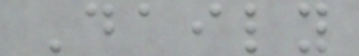Daily
